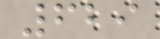629
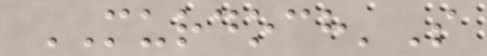MURDOCH'S
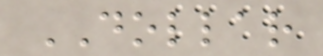DOLLAR
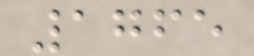1765
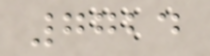7724
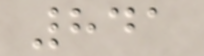841
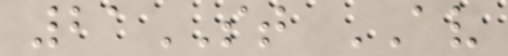21ST AV
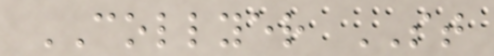COLLYER ST
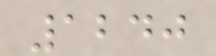1240
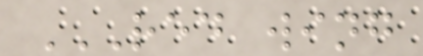RED WING
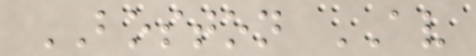BOSTON AV
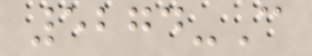5274-C
